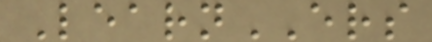LearnERS
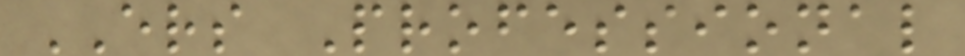ERS Professional
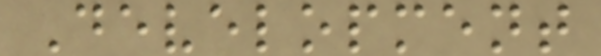Development
